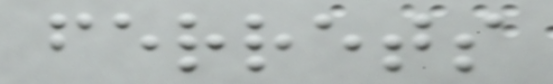ferrets
